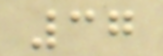37
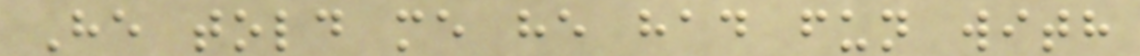He told me he had fun with
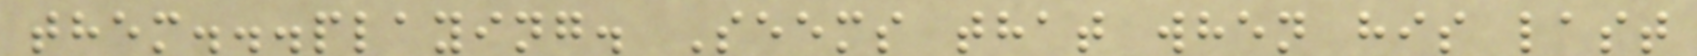them...playing. Seems that when his last
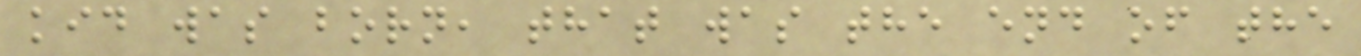kid was born, that was the end of the
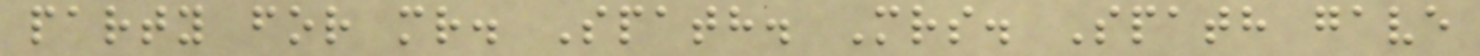party for mr. Spath. Mrs. Spath gave
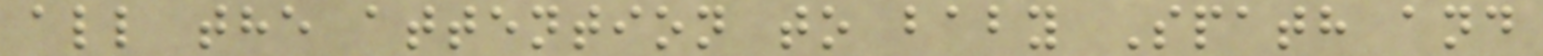all the attention to baby Spath and
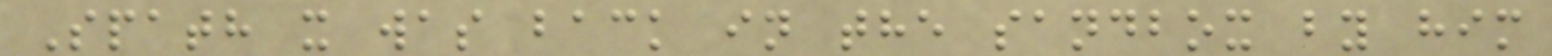Spath x was back in the sandbox by him
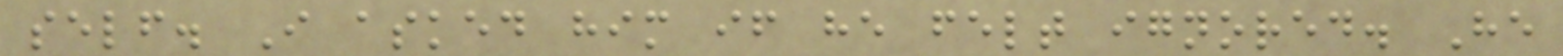self. I asked him if he felt ignored. He
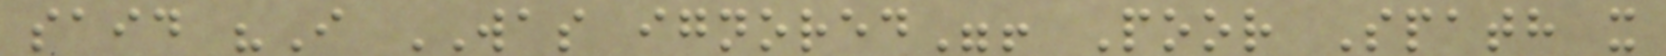said "I WAS ignored"! Poor Spath x
